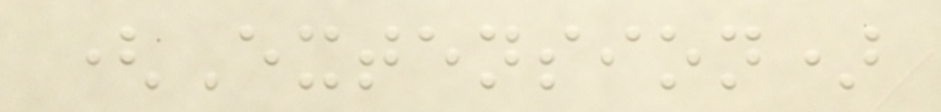(Extension)
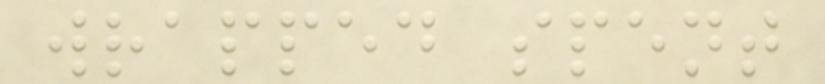wrapped spent
